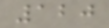120
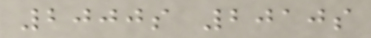2000s 2010s
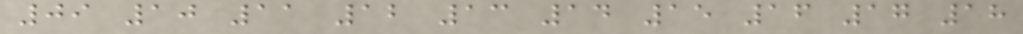09 10 11 12 13 14 15 16 17 18
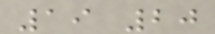19 20
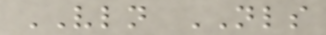VLN NLS
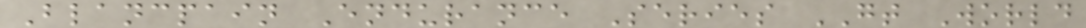Blancpain Endurance Series GT World
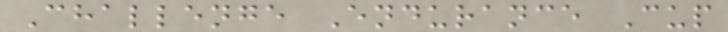Challenge Endurance Cup
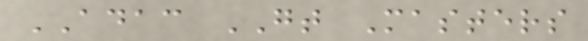ADAC GT Masters
